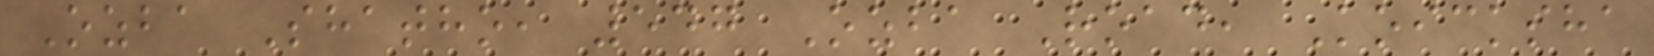Ozba Shatho, 547 Ozba Road, Koicksha
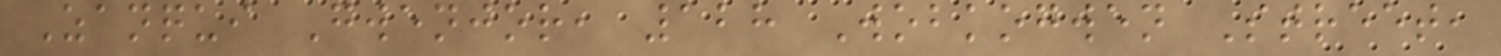Zanqui Gwenjor, 128 Wobkogwen Street,
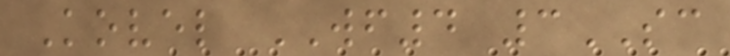Kovel WF4 3SC
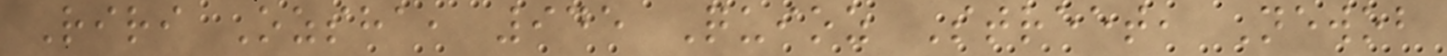Riri Ozsha, 945 Quioz Street, Newob
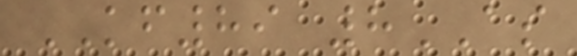KF89 8AS
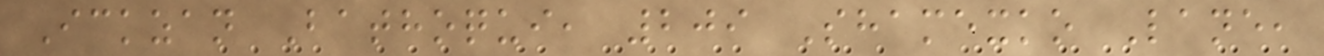Ickzan Bathoqui, 209 Shamexko Lane,
